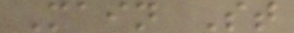Main St
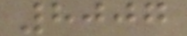8007
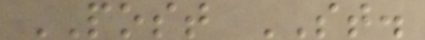POST ST.
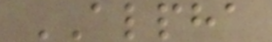ALPHA
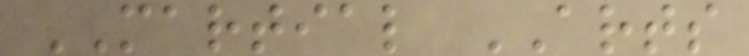MARTIAL ARTS
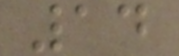14
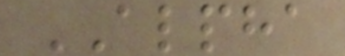ALPHA
